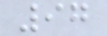97
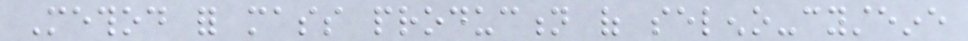Method for mass production of seleno-cysteine
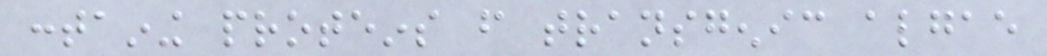containing proteins from transgenic algae
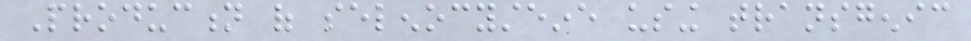Production of selenocysteine using transgenic
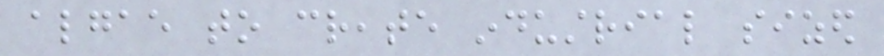algae to create industrial sized
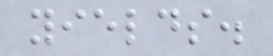yields.
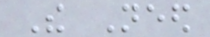The Need
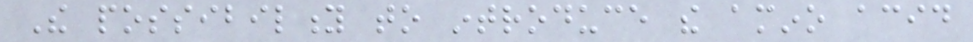The possibility to introduce the amino acid
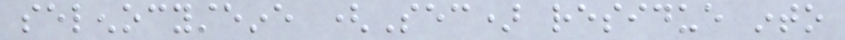selenocysteine (Sec) residue into
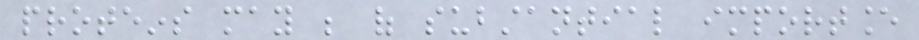proteins may be of substantial importance
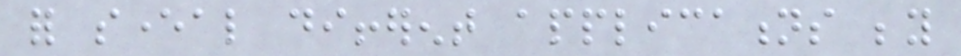for several different applications beyond
